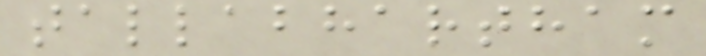tallabhartham
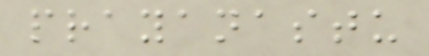prayanastu
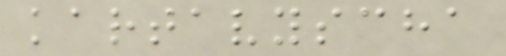kartavyscha
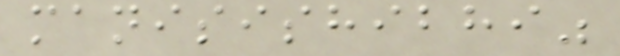manisishibhi"
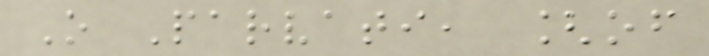O Parvati, [of
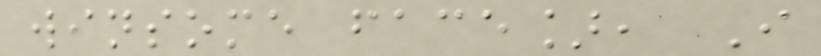winsome face], I
